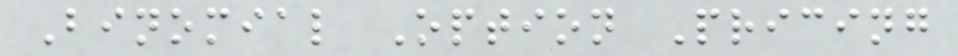Binomial Option Pricing
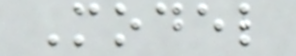Model
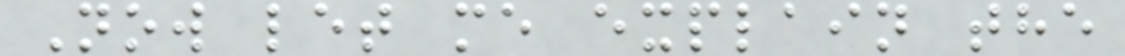Now let me explain the
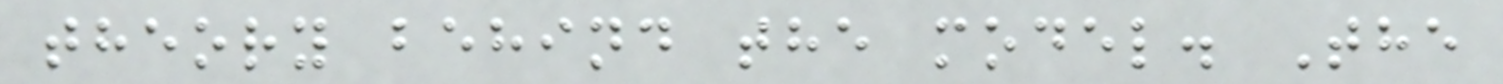theory behind the model. The
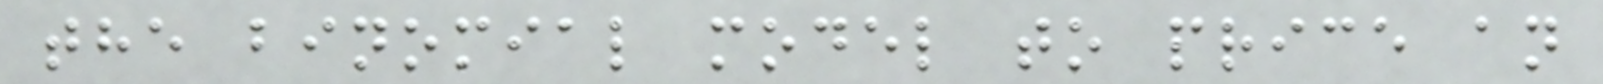the binomial model to price an
